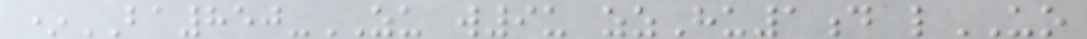*BA850-ZU w9u zzHu1d lUO
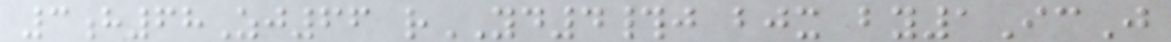3h68Zj66 rYD4#j bjx by1IcJ
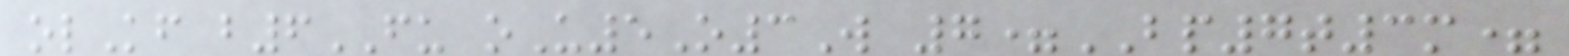olKf b6FU oU5O3W 7=BP7t3m=
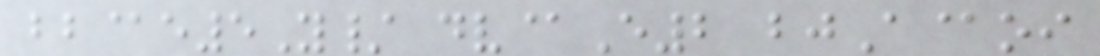bb@e5Y/ dv@E2 bjA@oi
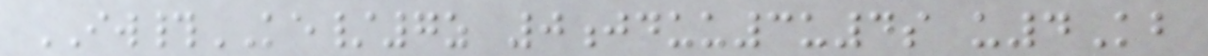IW#KE/7z 0jduu3u4s u4Kb
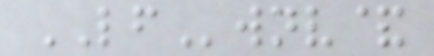LFwnv&
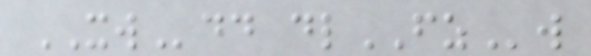XWdd dlFZw
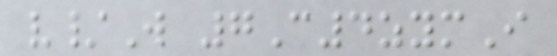v/W 7C4zymI
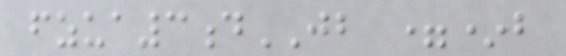fzua3dJB =*b
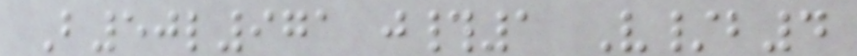B50l971 j#1 V/b4
